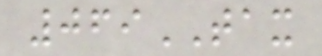069TAX
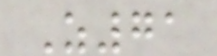Z71
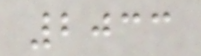2033
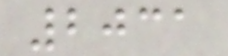2031
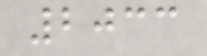2033
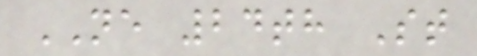NE 24th St
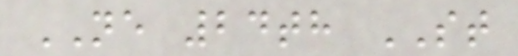NE 24th ST
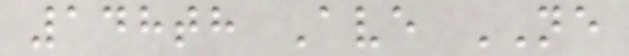148th Ave NE
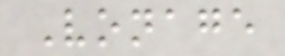Vonage
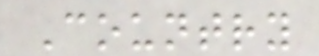Country
